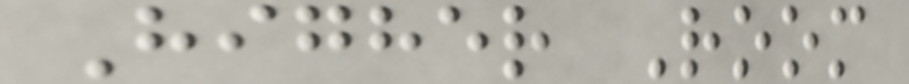Higher Room
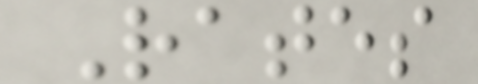Rates
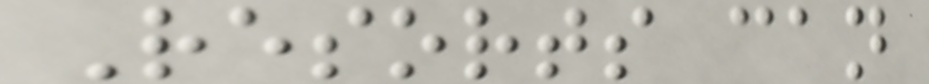Resorts can
